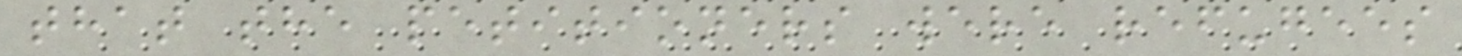that the petitioners were refugees
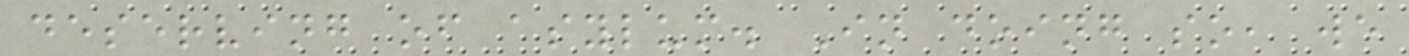deserving of asylum. In doing so, we
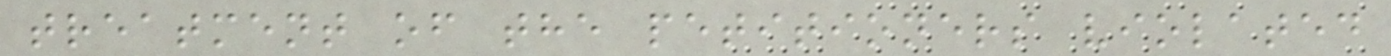treatment of the petitioners violated
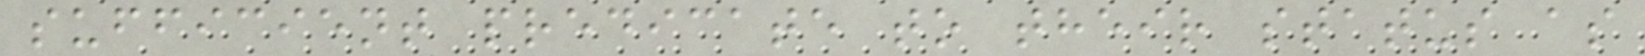sufficient predicate to their status as
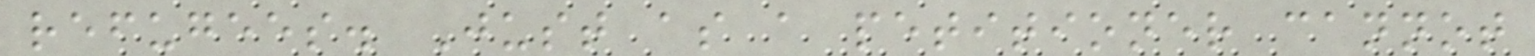refugees. Just as a petitioner cannot
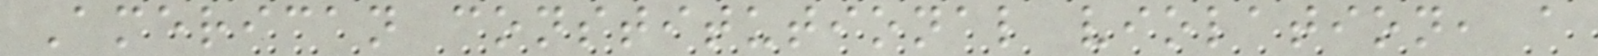American constitutional violation, a
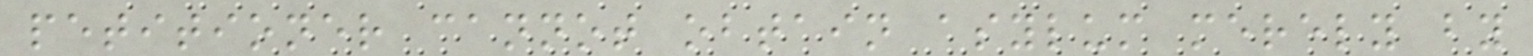petitioner cannot obtain asylum merely by
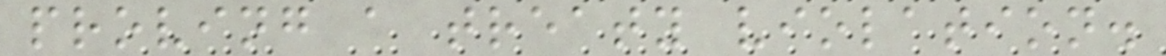proving a treaty violation.
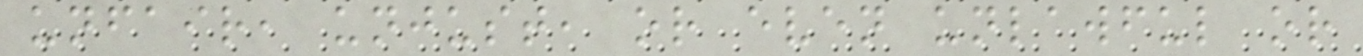unfair, unjust, or even unlawful or
